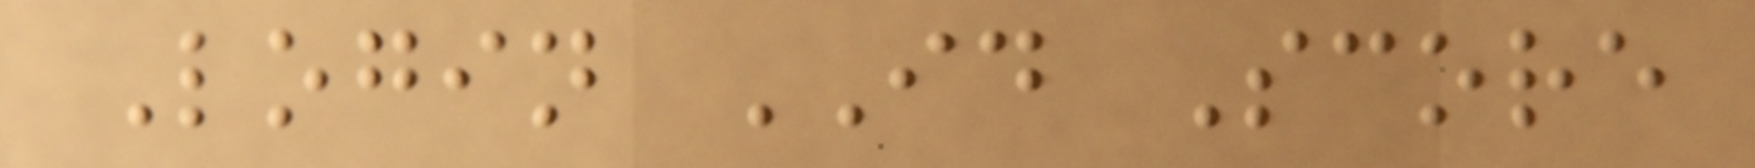Login ID Score
